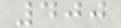400
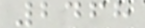2468
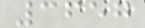3657
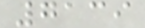7139
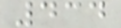434
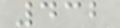432
